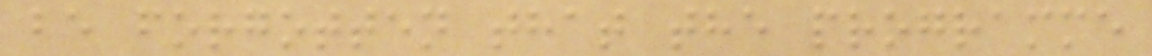be forgotten that the programme
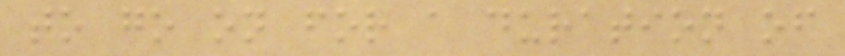to go on for a duration of
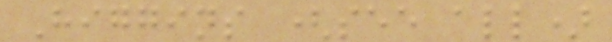Higgins (see all)
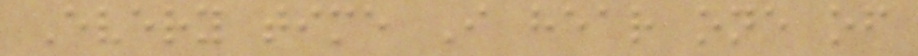Every time I hear one of
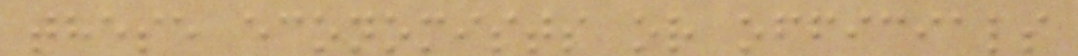these economists or officials
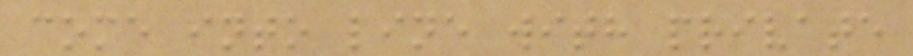come into line with private
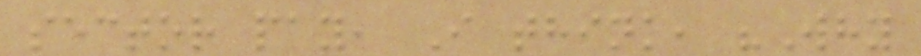sector pay, I think, "Why
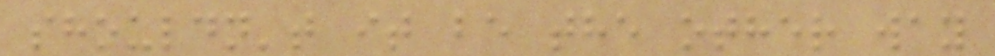shouldn't it be the other way
